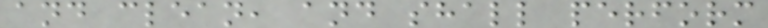and clean, and shall perform
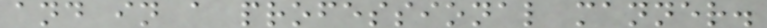and in a professional manner.
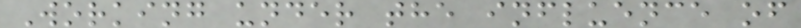Working under the influence of
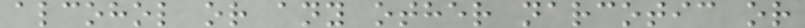alcohol or any other narcotic or
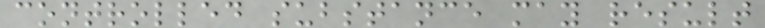controlled substance may result
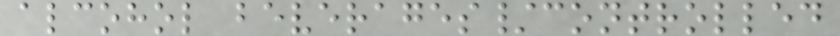alcohol beverages/controlled
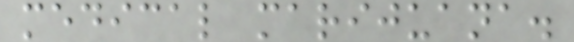medical marijuana.
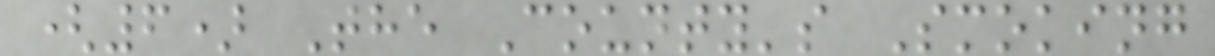(6) The County's Smoking
